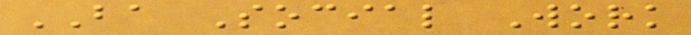BA Social Work
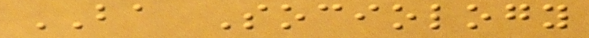BA Sociology
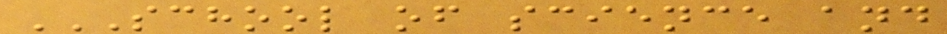SCHOOL OF SCIENCE AND
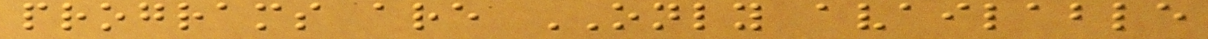programs are ONLY available
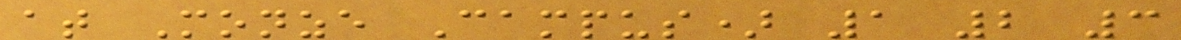at Monze Campus) 1 2 3
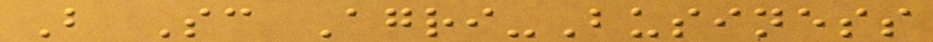B Sc Agri-Business
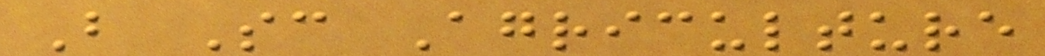B Sc Agriculture
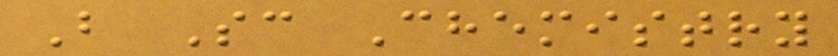B Sc Chemistry
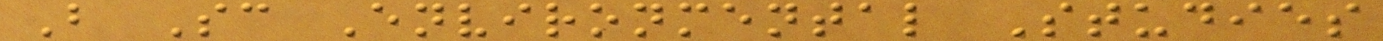B Sc Environmental Studies
